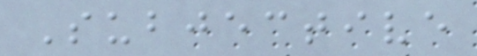Subjective
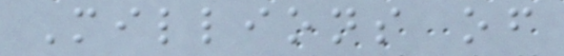Millions of
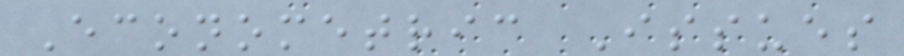Econometric Issues
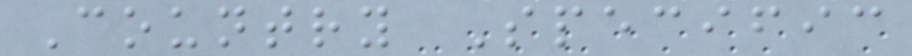Country Specific
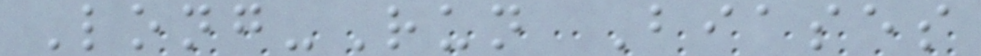Long-Run Biases
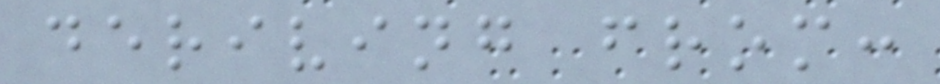deriving from:
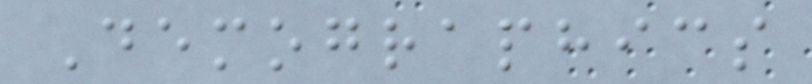Demographics
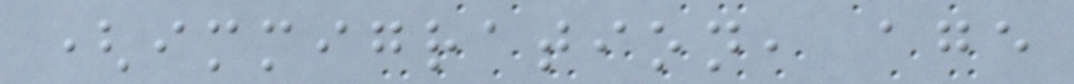(immigration, age
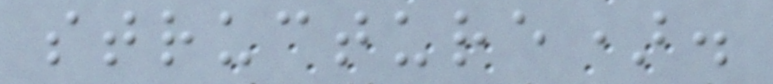structure).
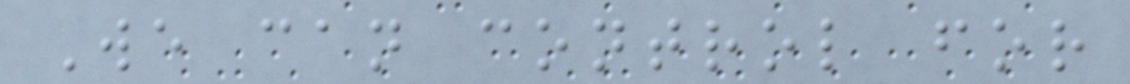We can control for
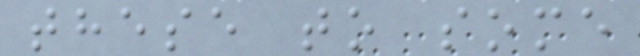these to some
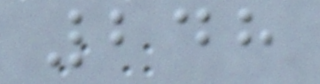248
